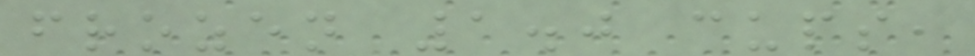frozen 1.0 cups,
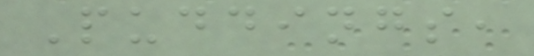Puddings,
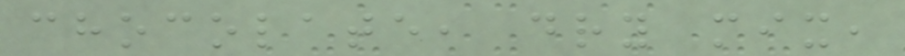chocolate, dry mix,
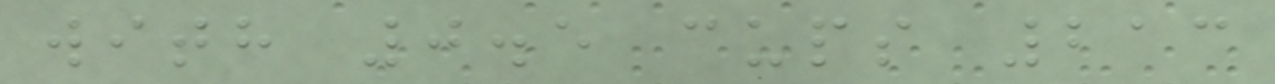with 0.5 cups 213
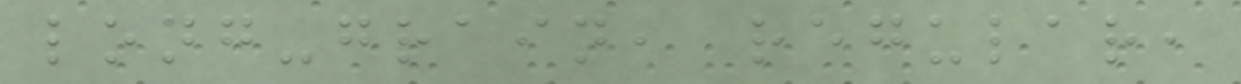long-grain, regular,
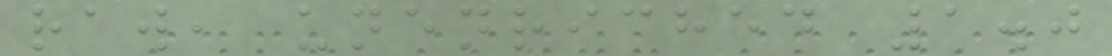raw, unenriched 1.0
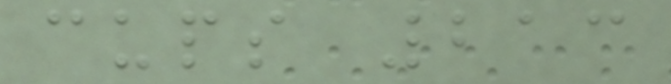cups 213
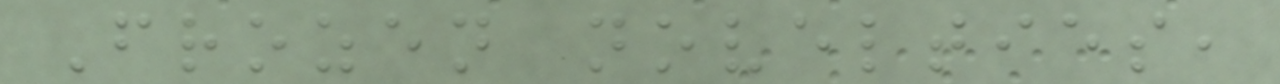Frozen novelties,
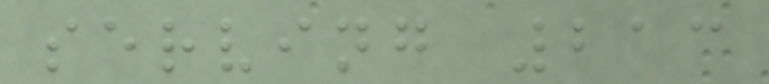serving 213
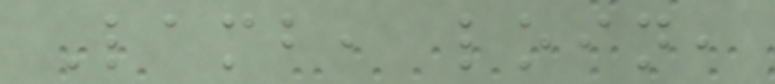Lamb, loin,
